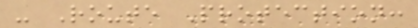- Route Protection:
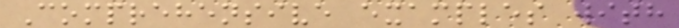Comprehensive examples with
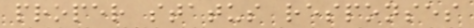proper status responses
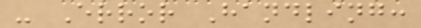- Error Handling:
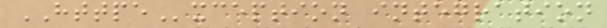HTTPException integration
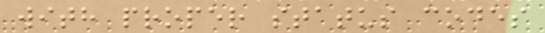with proper status codes
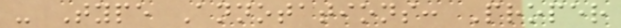- Type Annotations: Proper
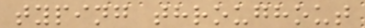typing throughout
